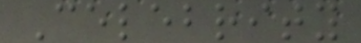Celebrity
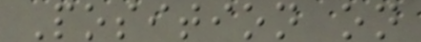Position on
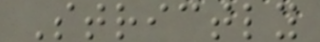Strictly
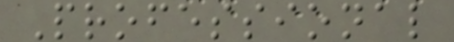Professional
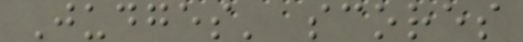Judges' scores
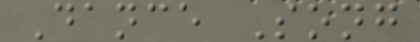Dance Song
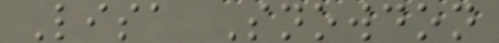Lisa Snowdon
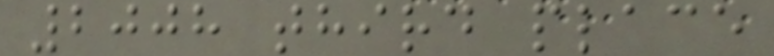2008 third place
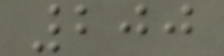200
